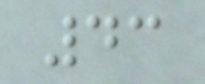43
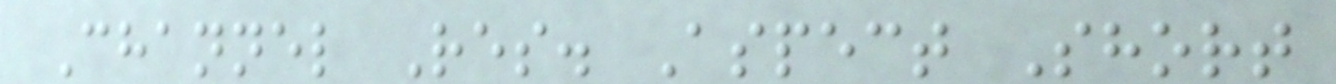Channel Res. Aspect Short
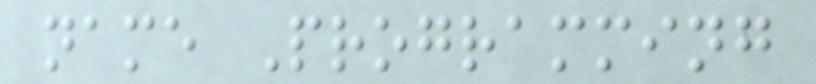name Programming
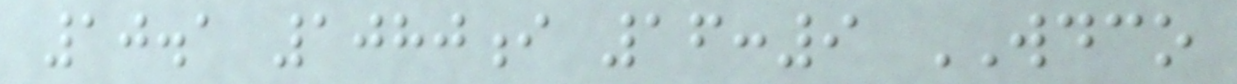10.1 1080i 16:9 WDCO
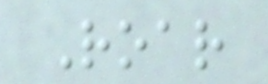Roar
